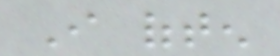I often
